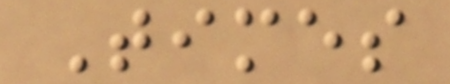Times
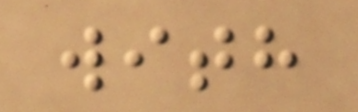with
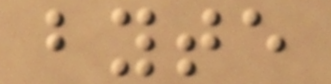byte
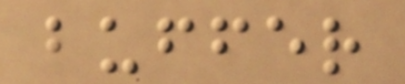buffer
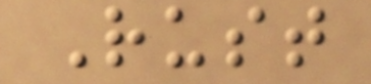Rust
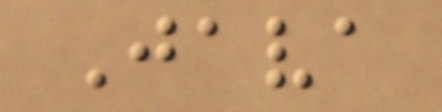Java
